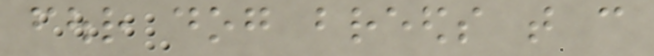four dog breeds that can
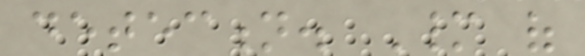detection. Many of
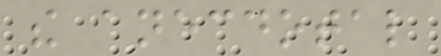the anecdotal
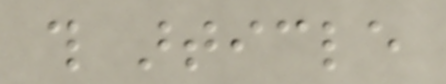this article
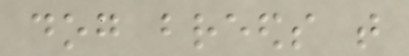dog breeds that
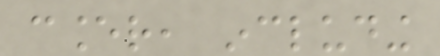cancer, including
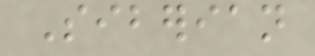Siberian
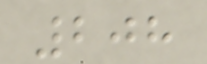208
